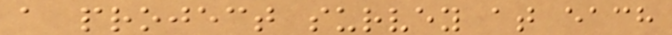a project survey at each
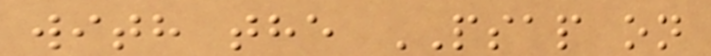with the PSAP on
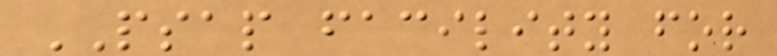PSAP facility for
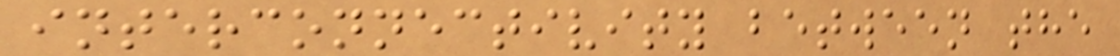interconnectivity between the
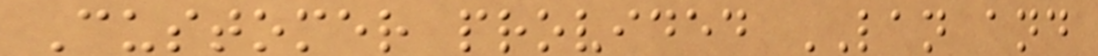Customer provided LAN and
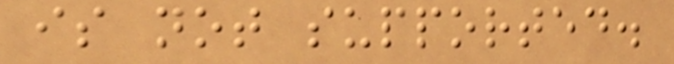is not supported.
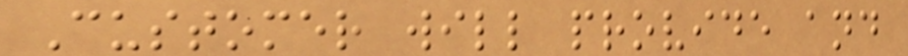Customer will provide and
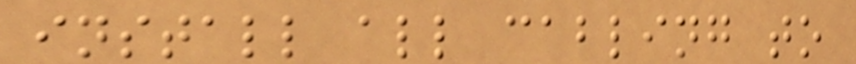install all cabling to
